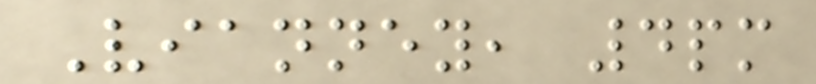Vianney, 4pm
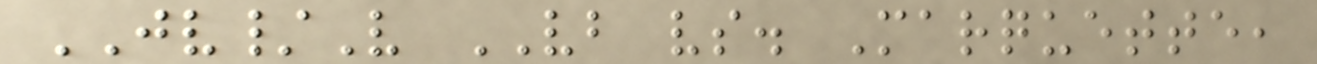JV/V VB vs. Marquette,
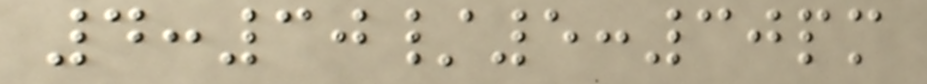4:30/5:30pm
